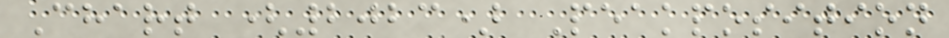Chart (2023) Peakposition
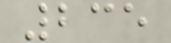235
